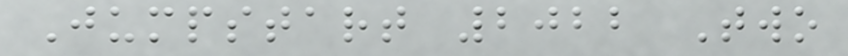Jumpstart 2022 Two
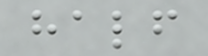half
